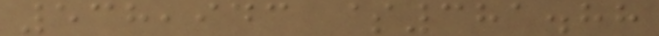538,943 $381.88
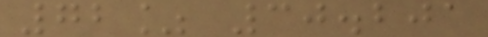72% 30.201
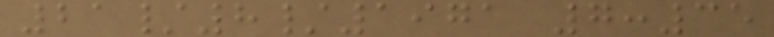21/8/1971 7:35
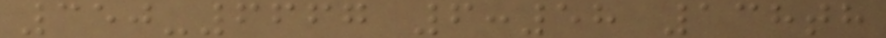350-6667 6:58 138th
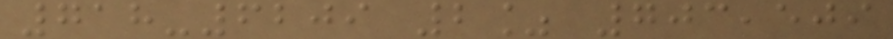718-6209 2% 703,509
